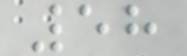58
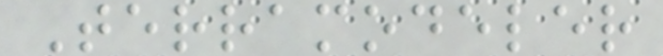Terramodeler
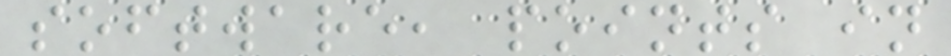software, points in
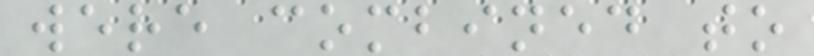were combined to
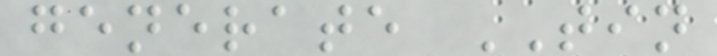generate TIN
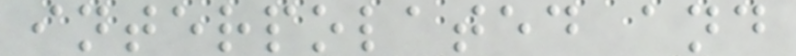interpolated and
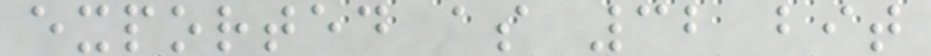exported as 32 bit
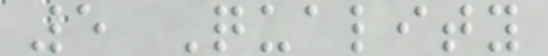5 Quality
